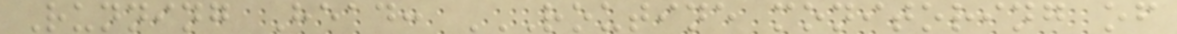Running Head: ROUTINE MONITORING OF
